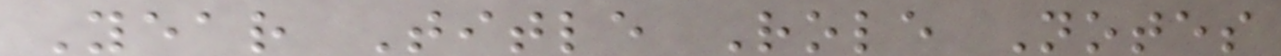Year Title Role Notes
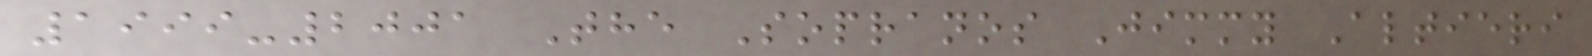1999-2001 The Sopranos Jimmy Altieri
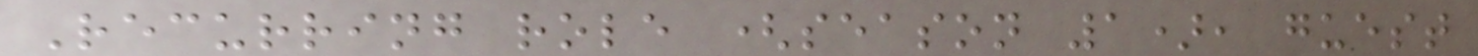Recurring role (season 1), guest
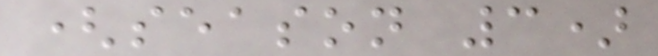(season 3)
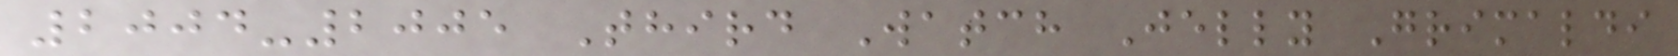2004-2005 Third Watch Jelly Grimaldi
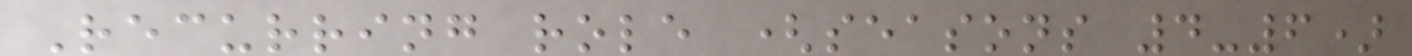Recurring role (seasons 4-6)
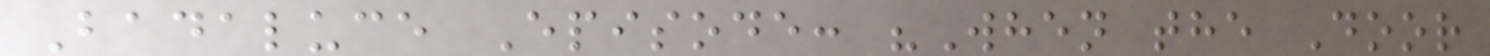Badaluce Episode: "When the Door
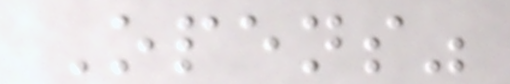Opens"
